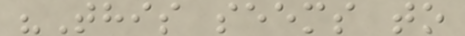"This seems to
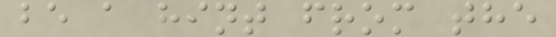be a hint from the
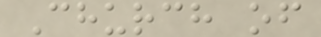Church of
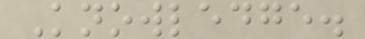Knowledge.
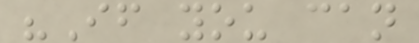"If you can
